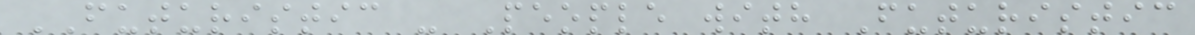FUTURISTIC - People with Futuristic
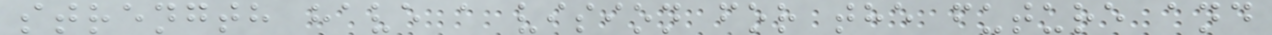strength have a vision for the future and
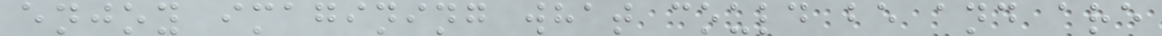enjoy imagining what could be and are
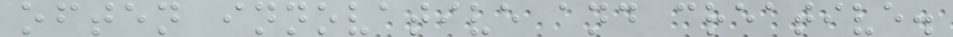often innovative and creative.
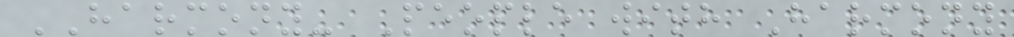HARMONY- People with Harmony
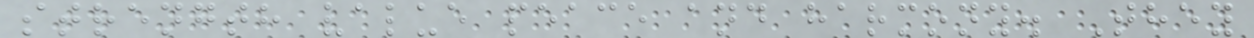strength value peace and harmony. They
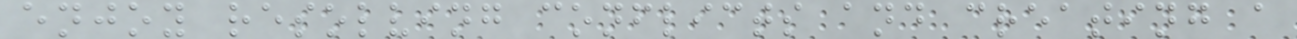enjoy resolving conflicts and creating a
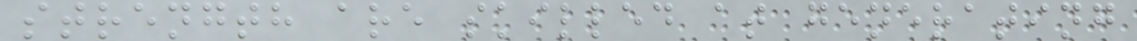strength are skilled at generating
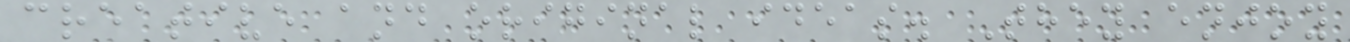creative and original ideas. They enjoy
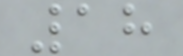18
